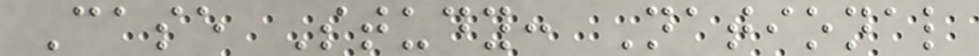Case Study: National
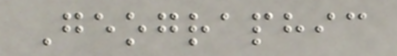Geographic
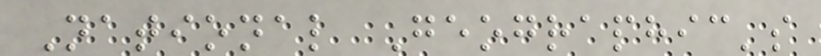National Geographic's
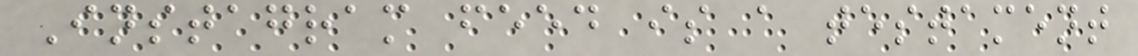Instagram feed is a testament
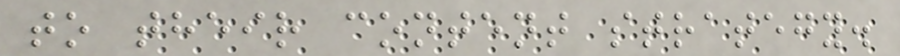to their content strategy.
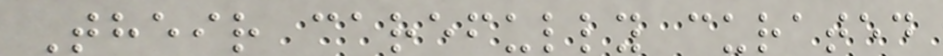Their carefully curated
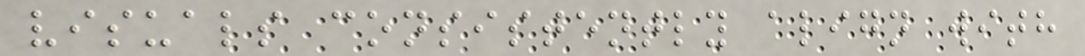visuals consistently align with
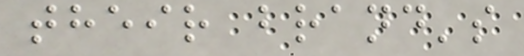their brand's
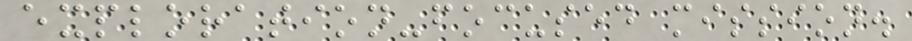exploration-focused mission.
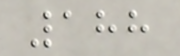188
